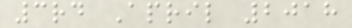3rd April 2018
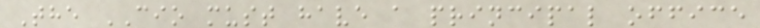The CIO must have a principal office
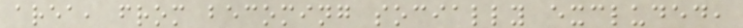area, from becoming socially excluded,
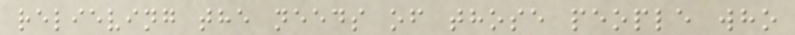relieving the needs of those people who
